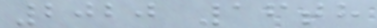2020 16th
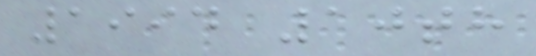1994 10th
